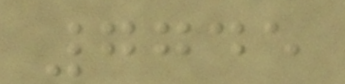7745
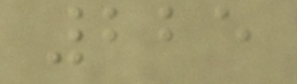225
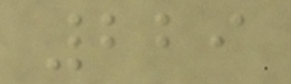229
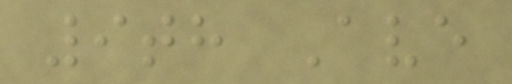9th Ave
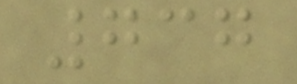737
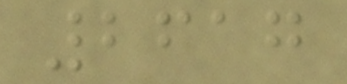2617
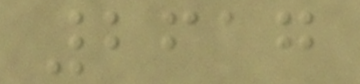2617
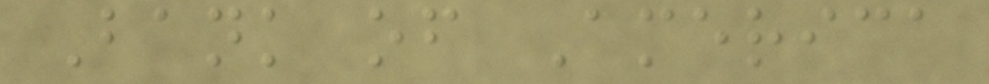Bank of America
